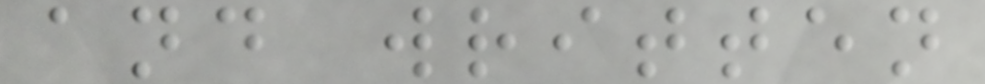and written
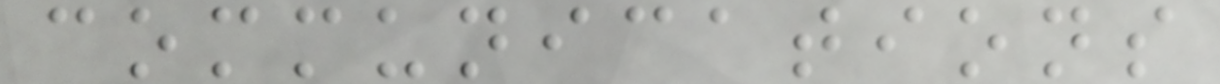communications
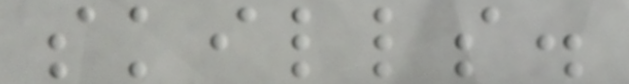skills.
